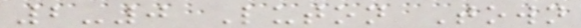2-0 Luton Town
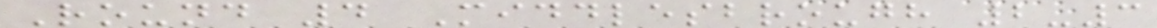Round 4 Middlesbrough 2-3
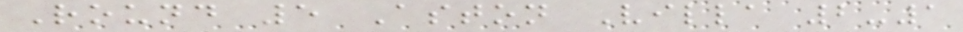Round 5 Aston Villa 2-1
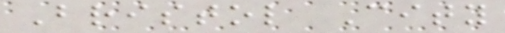Bristol City
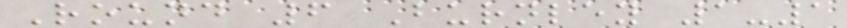Round 6 Burnley 1-1
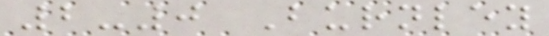2-0 Burnley
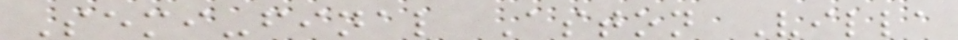Semi-final Aston Villa
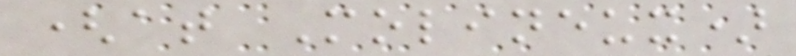(at Molineux)
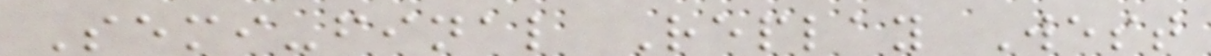Semi-final Replay West
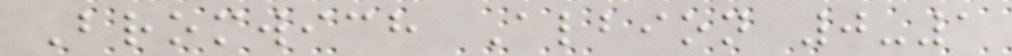Bromwich Albion 0-1
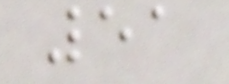51
